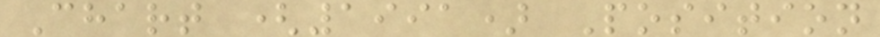Chart (1991) Position
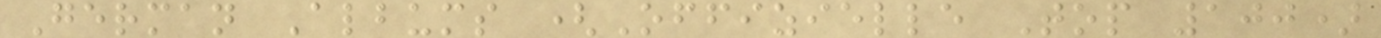German Albums (Offizielle Top 100)
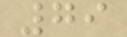79
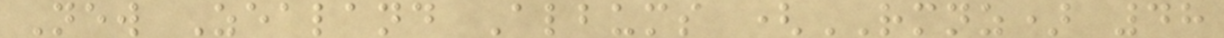New Zealand Albums (RMNZ) 48
